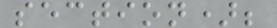section);
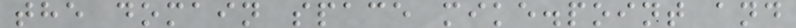the domain space mike.point and
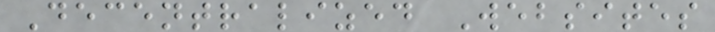Decentralized Websites
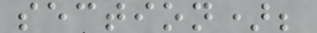section);
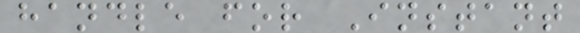handle for Instant
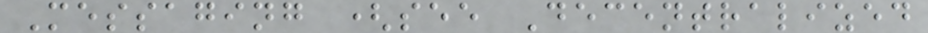Messaging (see Decentralized
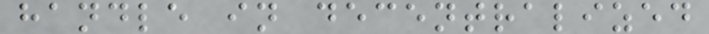handle in decentralized
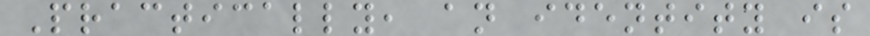Practically, an identity is
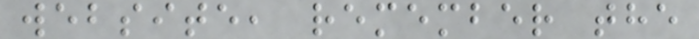website, remember the
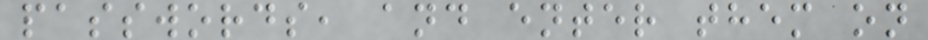passwords, and enter them on
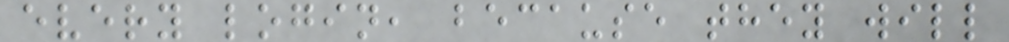every login, because they will
